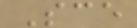Sce
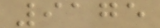9175
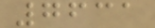7631
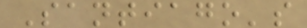Santiago's
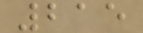215
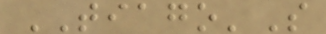TIAGO'S
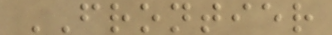FRONTIER
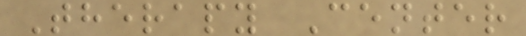Therapy Center
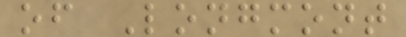of Longmont
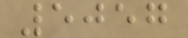5057
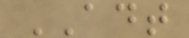ADT
